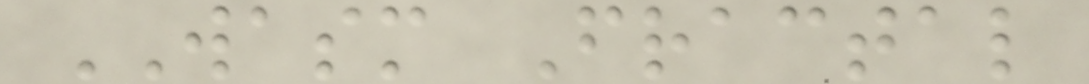WASM Fractal
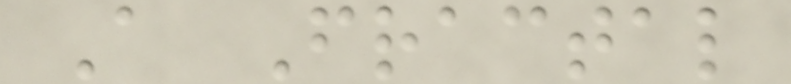A Fractal
